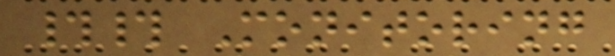## Monitoring
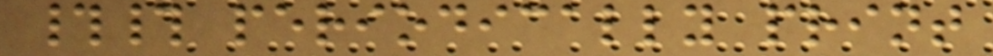## periodically print
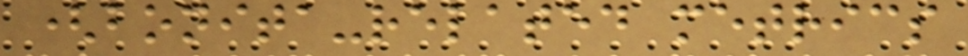(bonita-related metrics
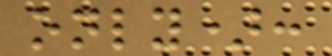only):
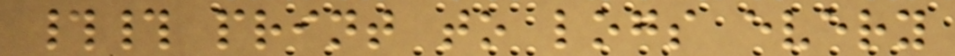## print to logs every
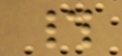#
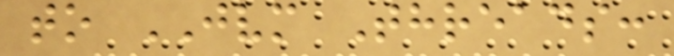to JVM Threads:
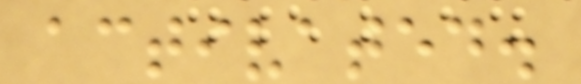activated.
